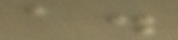a.
